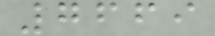7669
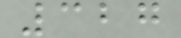327
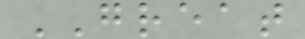GREAT
